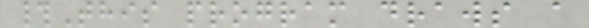#This program draws a
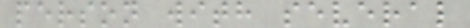person with several
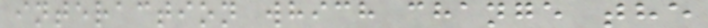interaction which change the
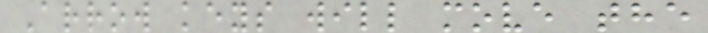Arrow keys will move the
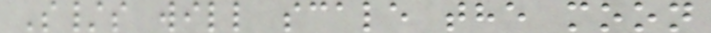S/s will scale the moon
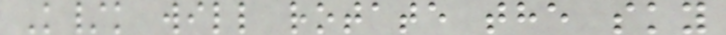K/k will rotate the sky
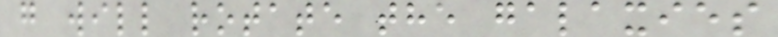g will rotate the galaxies
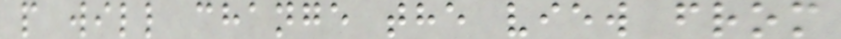p will change the view from
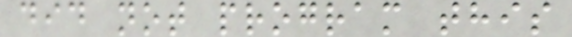did not program this
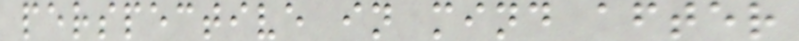perspective in mind after
